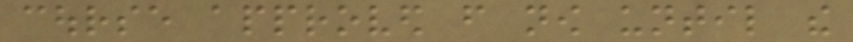course approved from now until the
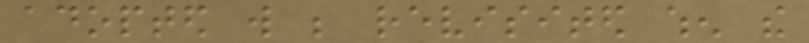adopted will be revisited when the
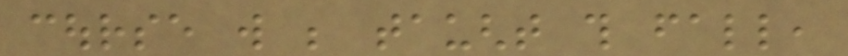course will be taught this fall,
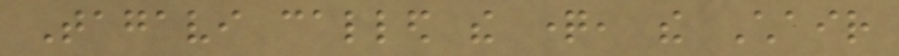Tagavi called the question, the Chair
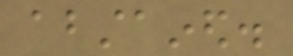abstained.
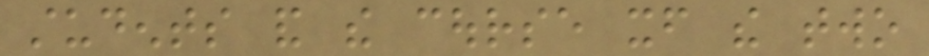students and the course itself the two
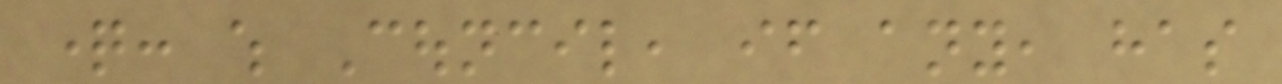question: which Council, if any, has
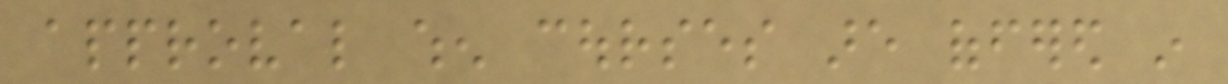approval when courses are offered in
